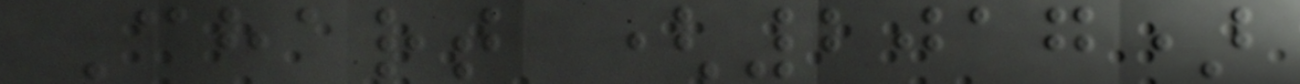Chart (2017)
